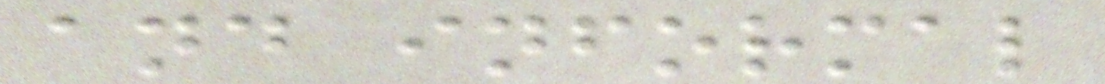and informal
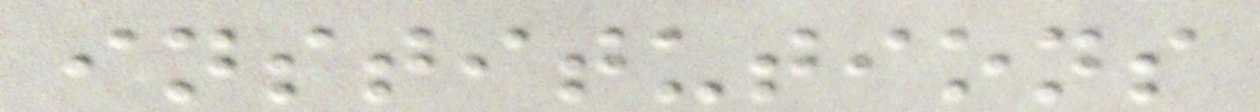institutions
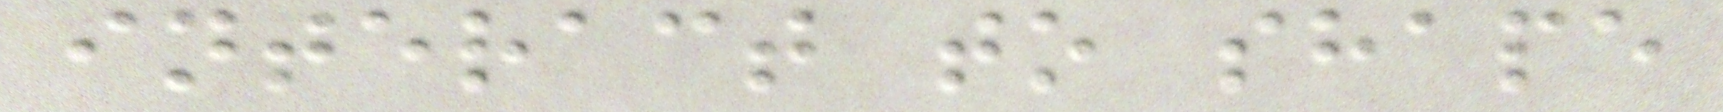interact to shape
